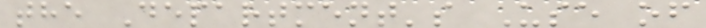the Department's Use of
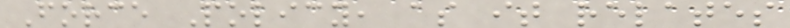Force Policy, as it relates
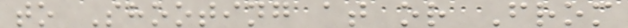to Shooting at or From
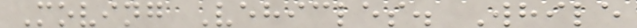Moving Vehicles. While
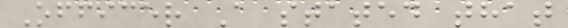Officer A stated that
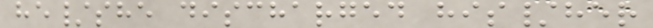he/she discharged his/her
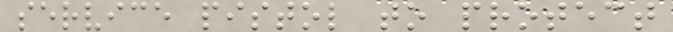service pistol to protect
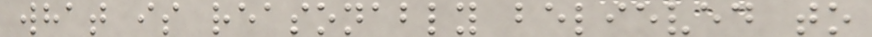what is reasonably believed to
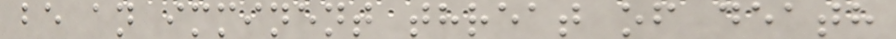be an imminent threat of death
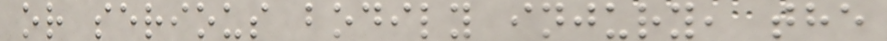or serious bodily injury, the
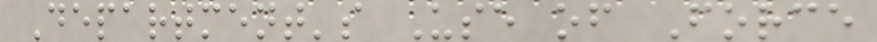Department's Use of Force
